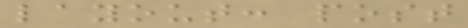layout: post
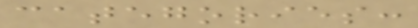categories:
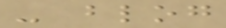- blog
